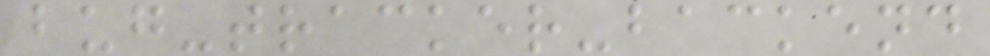bug-tracker-backend
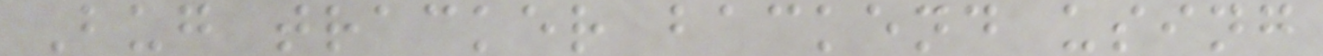Bug tracker backend using
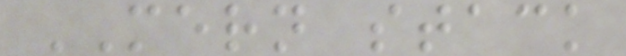MERN stack
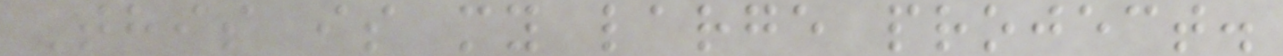This is my large project.
